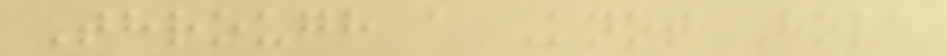Through a Knot Hole
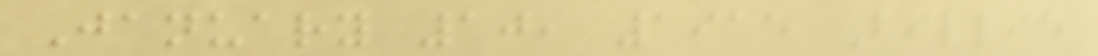January 10, 1915 Billie
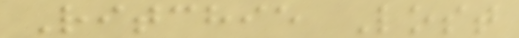Ritchie Lost
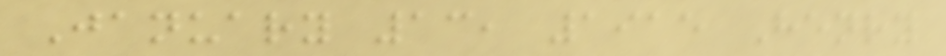January 13, 1915 Henry
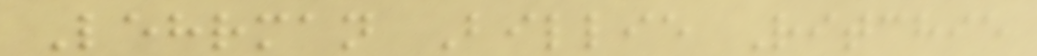Lehrman Billie Ritchie
